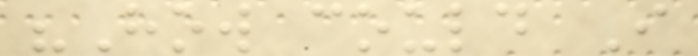"How could I
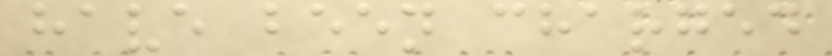have been charged
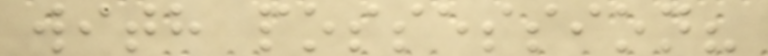with possession?
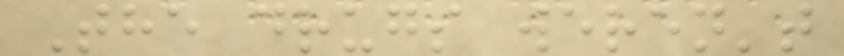The drugs weren't
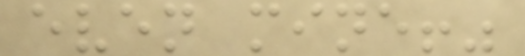even mine!"
